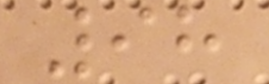98
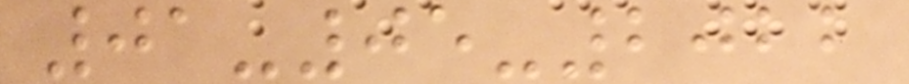01-05-2022
